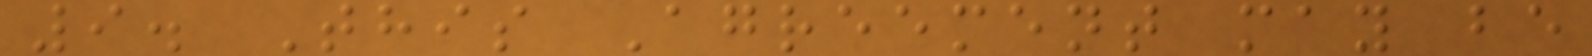9. This Agreement may be
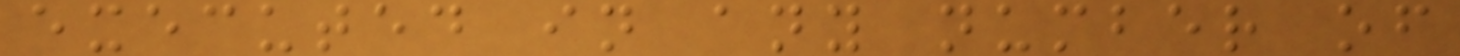executed in any number of
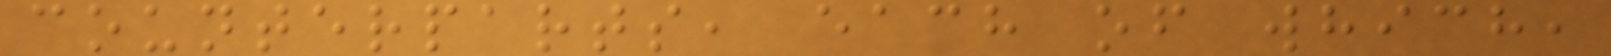counterparts, each of which,
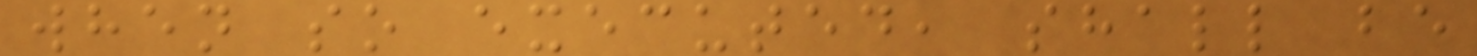when so executed, shall be
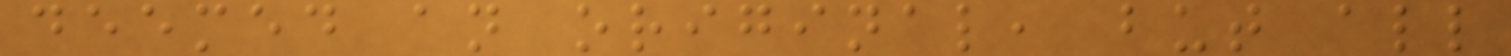deemed an original, but all
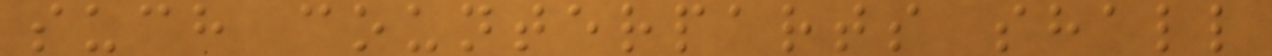such counterparts shall
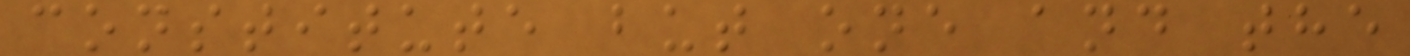constitute but one and the
